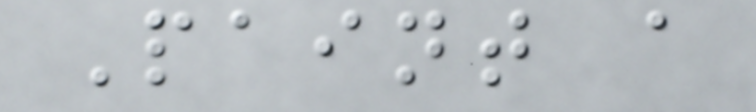Paint a
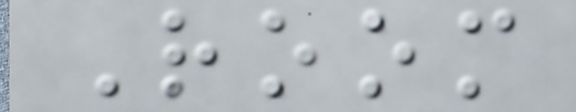Room
